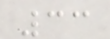33
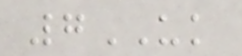7UK
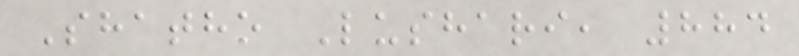Shatho Lushari, 884
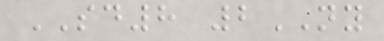SD8 2NY
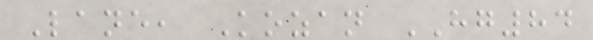Lane, Kozan HG84
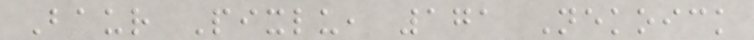Baur Pixlu, 171 Nekoick
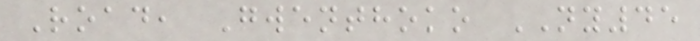Road, Gwenthoko NY45
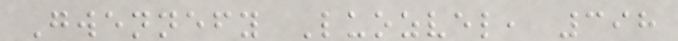Gwennefy Luozvel, 398
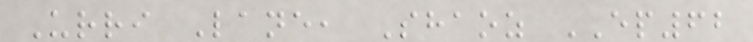Urri Lane, Shaoz EP62
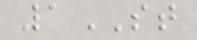1ST
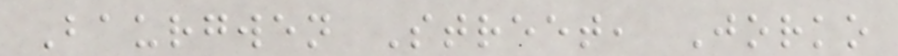Baurgwen Street, Jorko
